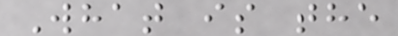What is the
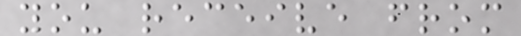you receive from
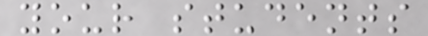your students
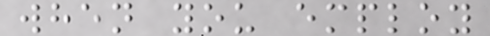when you employ
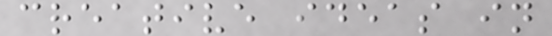creative ideas in
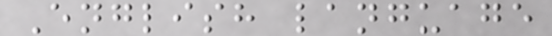English language
